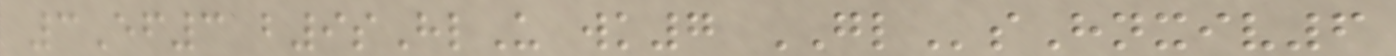3Ef3 b9sHlU wk7 GLsHnxiv6
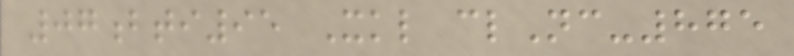07bti95 Xkl clNc-875
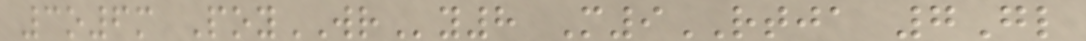3o6m PoyWRy8 M9RTJA 7Gl
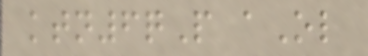ktn6qP aOl
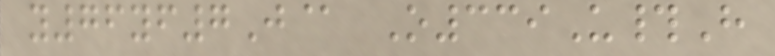y76yf7J@ O339U#H
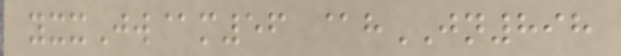yxxJw@m56 @hJN898
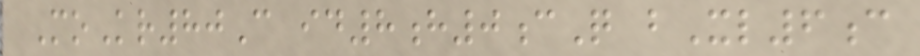MoKr80C id8h0cQ bXl6c
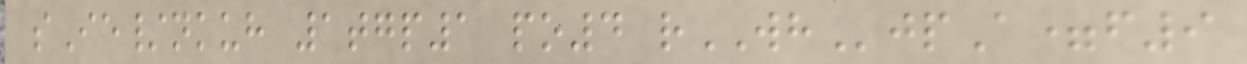sIe/nkuh 1tgp1 po4 rWHjpA=f9
